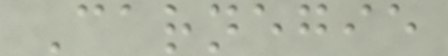Carnegie
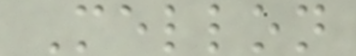Mellon
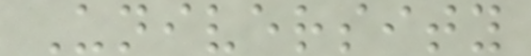University
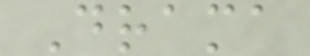Drama
